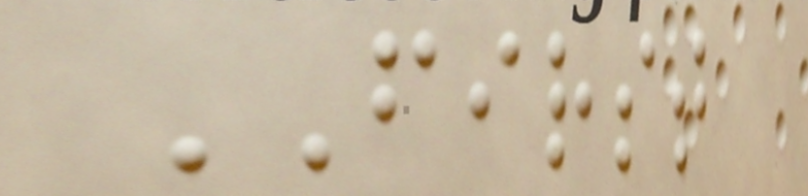FIRST
